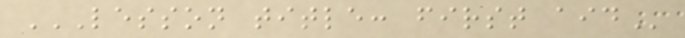LESSON TITLE: FIRST AID
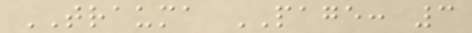TRAUMA PAGE: 3
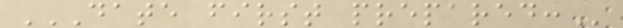DATE FIRST PREPARED:
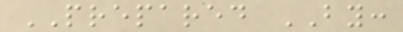PREPARED BY:
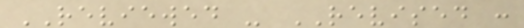REVIEWED - REVISED :
